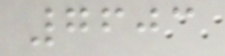7603
